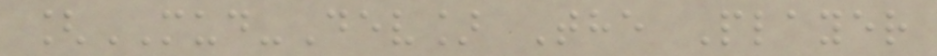[MUD-Dev] The Player
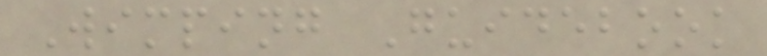Wimping Guidebook
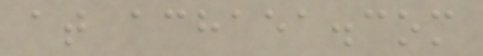at achaea.com
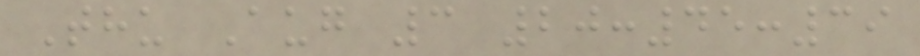Thu Aug 3 20:45:39
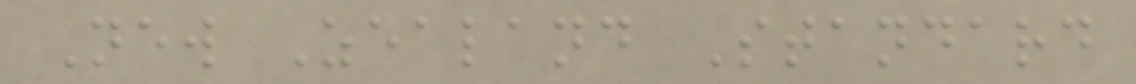New Zealand Standard
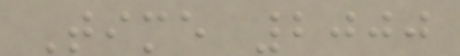Time 2000
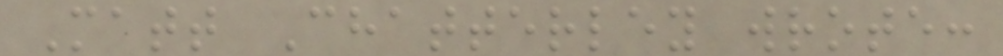Matt Chatterley wrote:
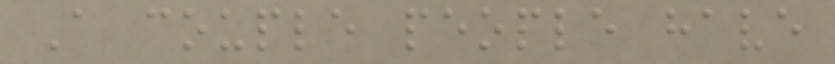A couple people have
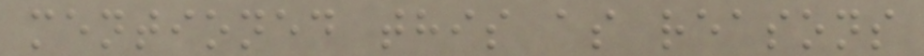mentioned this as reasons
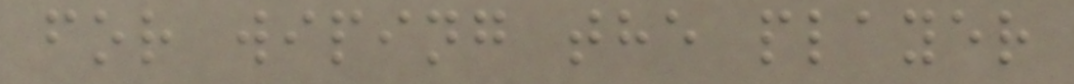for wiping the player
